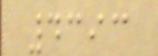4393
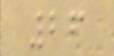26
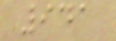941
